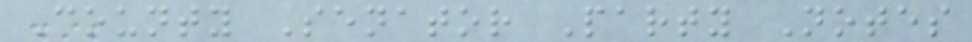County Senator Party Notes
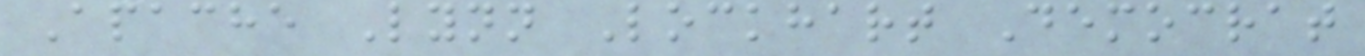Apache Lynn Lockhart Democrat
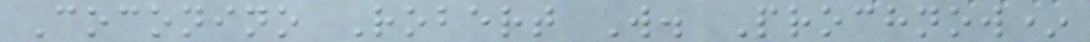Coconino Robert W. Prochnow*
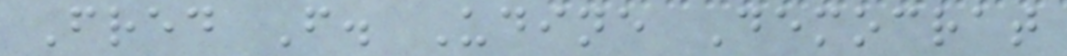Fred F. Udine Democrat
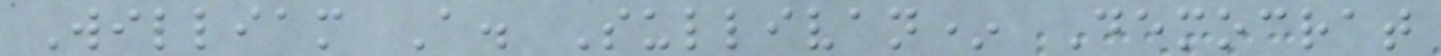William A. Sullivan* Democrat
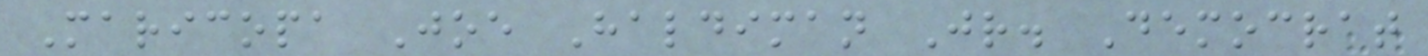Maricopa Joe Haldiman Jr. Democrat
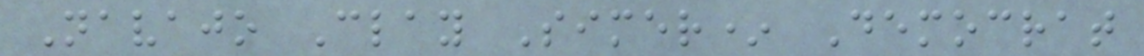Navajo Clay Simer* Democrat
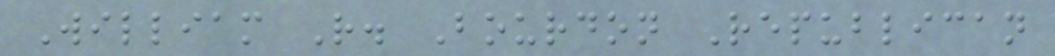William R. Bourdon Republican
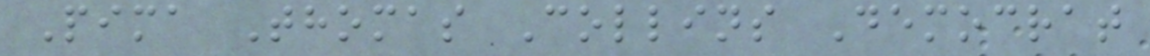Pima Thomas Collins Democrat
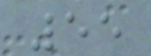55
